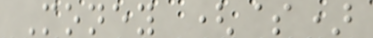Money ($)
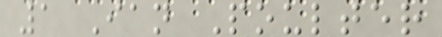1 Ian Poulter
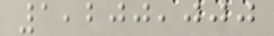1,200,000
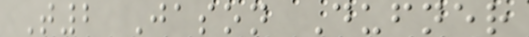T2 Jason Dufner
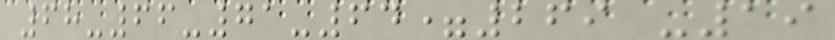68-66-71-64=269 -19
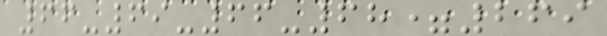66-69-66-68=269
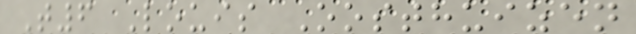T6 Louis Oosthuizen
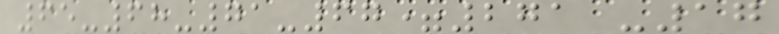65-68-71-67=271 -17
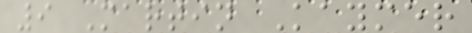9 Martin Kaymer
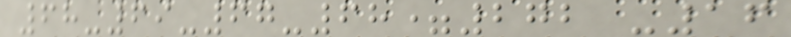68-69-67-68=272 -16
